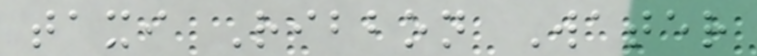taxi Ribbon Water
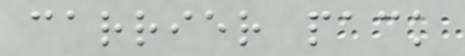carrier pack
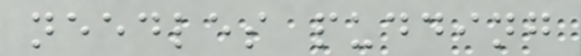needles pudding
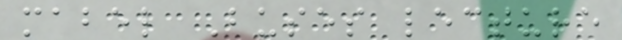mabel Buses lecture
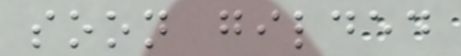soon gilded
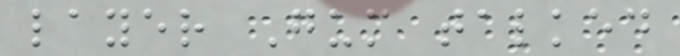layer Gum talked
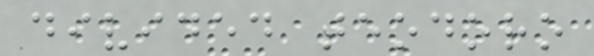divided teodoro
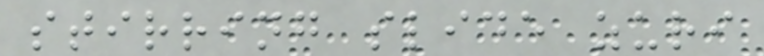stirring slide zuri
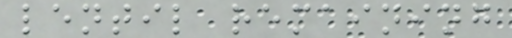lentil remaining
